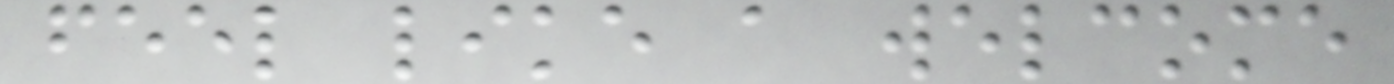feel like a welcome
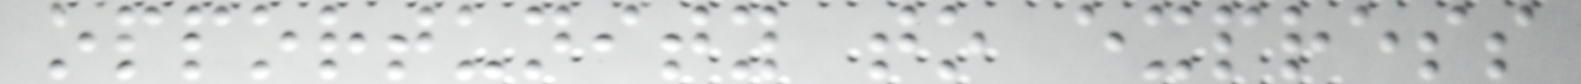opportunity to express
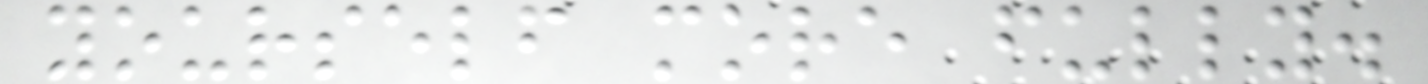yourself more fully.
